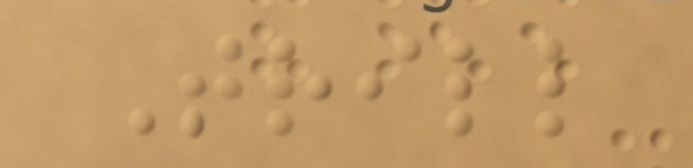Trill
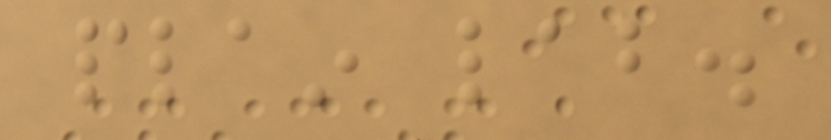plain lab.
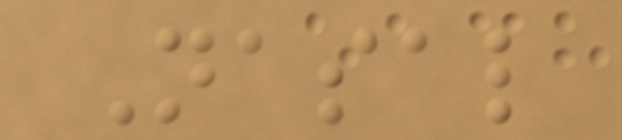Nasal
